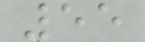55
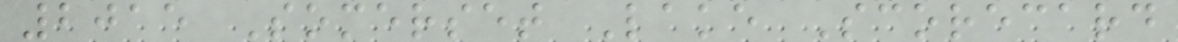2015 Somerset Lake Scorecard
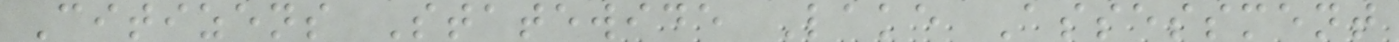Citizens Statewide Lake Assessment
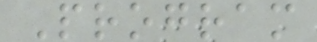Program
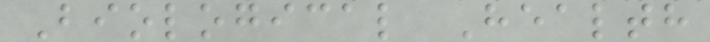Biological Health
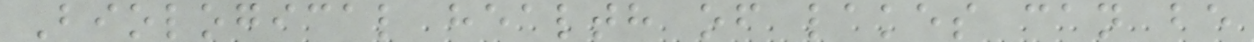Biological health of lakes can be
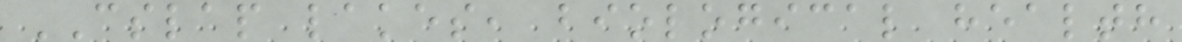CSLAP lakes, biological health
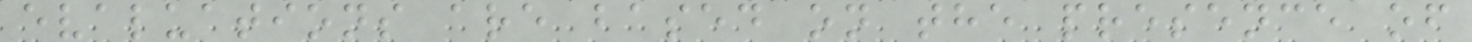evaluations are based on the presence of
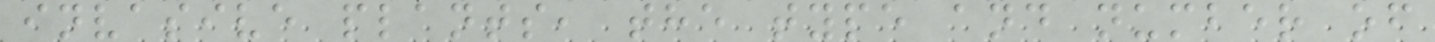invasive plants, the type and number of
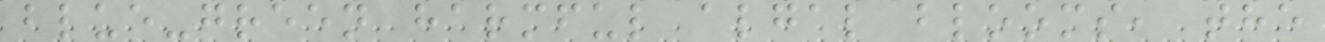blue-green harmful algal blooms, the
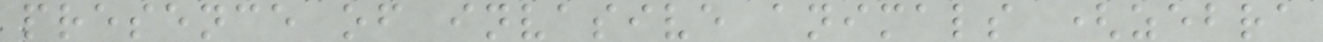presence of invasive animals (zebra
